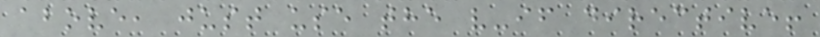above, just use the v-if directive!
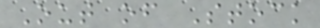Out of Stock
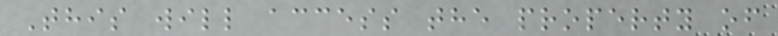This will access the property of
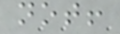not!
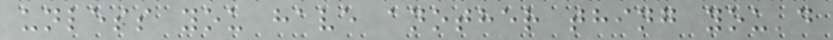unless you have another thing you'd
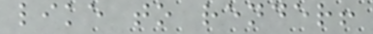like to render!
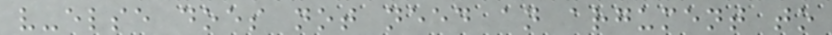v-else does not need an argument to
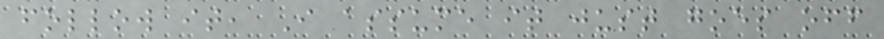follow it, I assume it just goes off
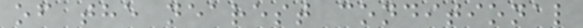of the nearest conditional
